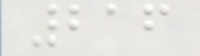216
